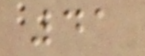41
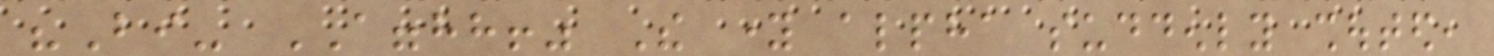"Bi- AGGHH!" The young alpha suddenly shouted,
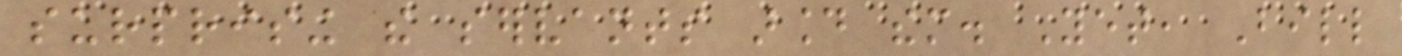surprising the servants around them. Yet, Bill
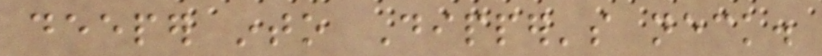deeper into Dipper's neck.
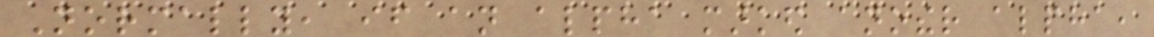Normally, if an alpha marked another alpha,
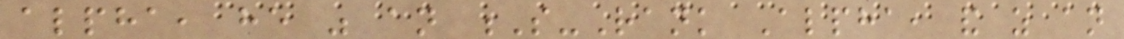alpha, he was an S-Rank Alpha, and as an
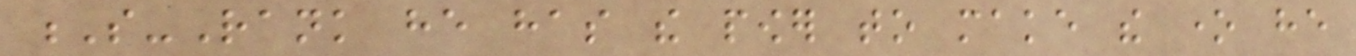S-Rank he has the power to make the one he
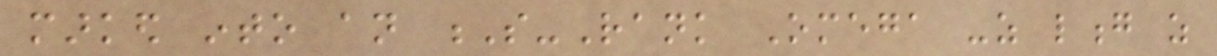marked into an S-Rank Omega -as long as
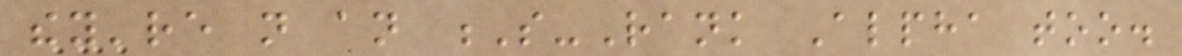they're not an S-Rank Alpha too.
